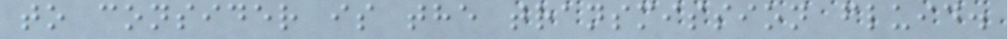to consider is the transmission fluid.
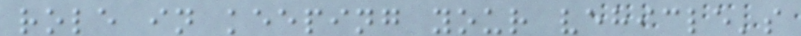role in keeping your vehicle's
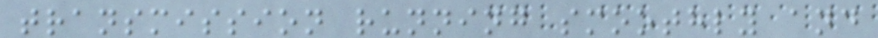transmission running smoothly and
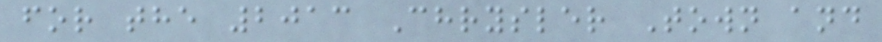for the 2013 Chrysler Town and
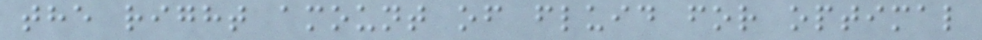the right amount of fluid for optimal
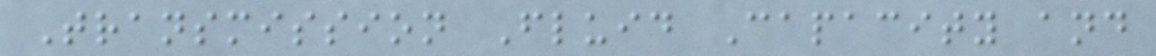Transmission Fluid Capacity and
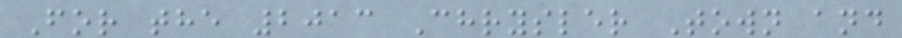For the 2013 Chrysler Town and
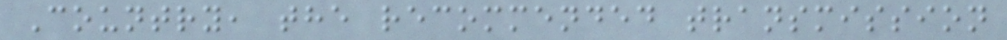Country, the recommended transmission
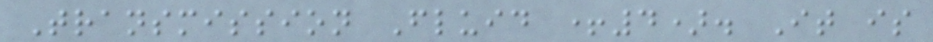Transmission Fluid +4). It is
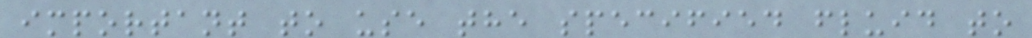important to use the specified fluid to
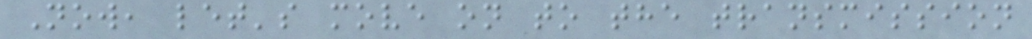Now, let's move on to the transmission
